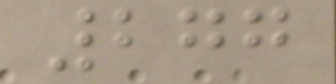277
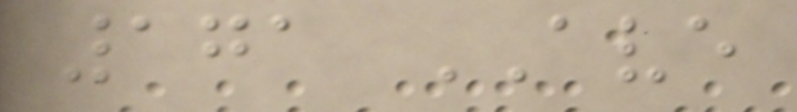171 AVE
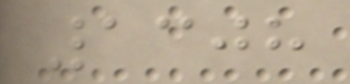1308
